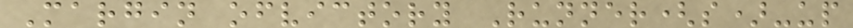Margin ofvictory Runner(s)-up
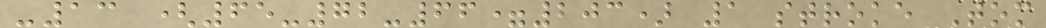-13 (65-72-66=203) 1 stroke Tom
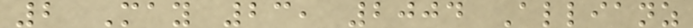2 May 23, 2004 Allianz
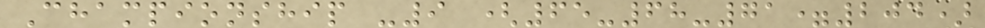Championship -9 (65-68-71=204)
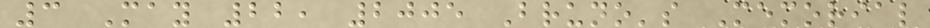3 May 22, 2005 Bruno's Memorial
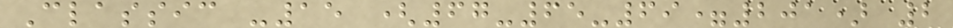Classic -15 (67-65-69=201) 2
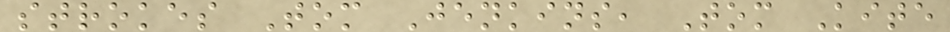strokes Tom Jenkins, Tom Kite
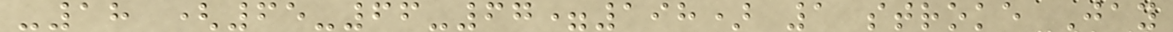-18 (65-66-67=198) 1 stroke Jay
